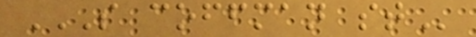S COFFMAN ST
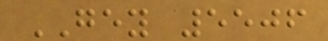GEY 5506
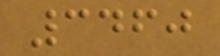3460
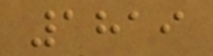1819
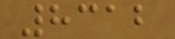8312
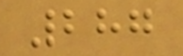287
